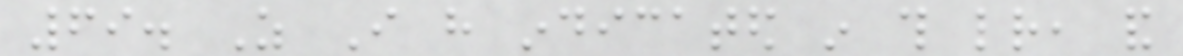69. As I have indicated in this letter, and
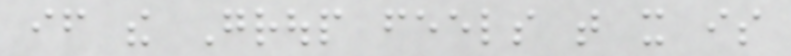if the Group feels that it is
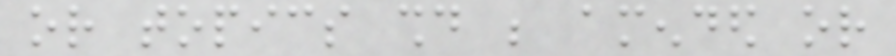or topics should be amended or
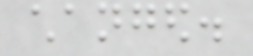changed.
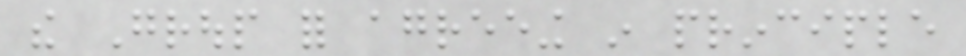the Group for agreeing in principle
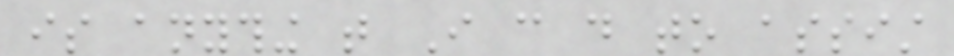is anything that I can do to assist
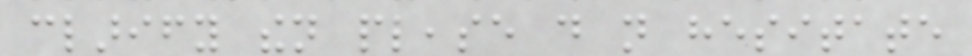clarify then please do not hesitate
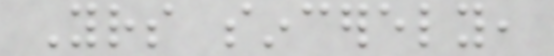Yours sincerely,
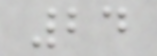24
